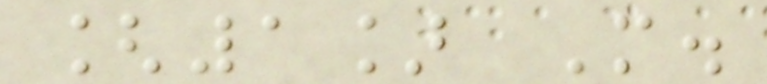[1] M.
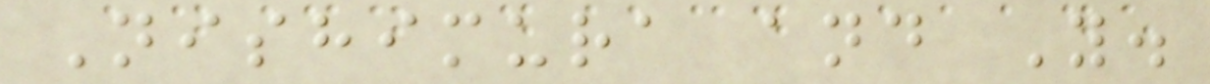Nishimura and Y.
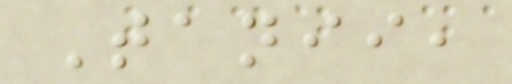Tanii,
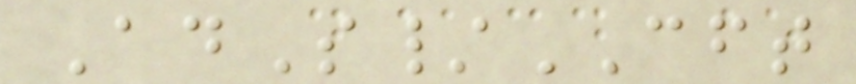AdS/CFT
